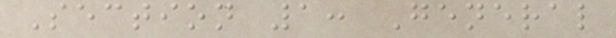Section 1: General
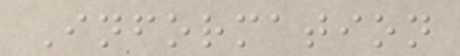Information
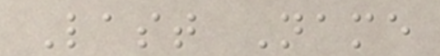Last Name
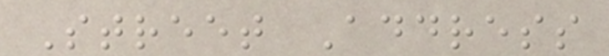Street Address
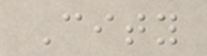City
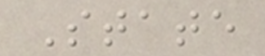State
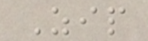Zip
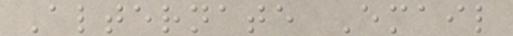Alternate Email
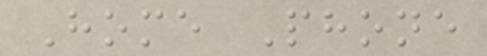Home Phone
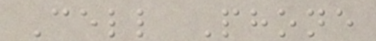Cell Phone
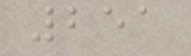251
